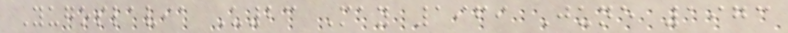Yugoslavia U23 May 1969 June 1973
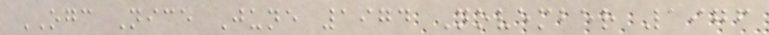OGC Nice June 1974 November 1976
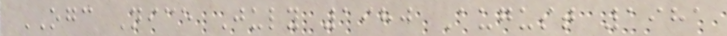OGC Nice July 1980 August 1981
